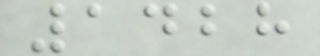1428
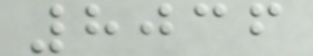8036
